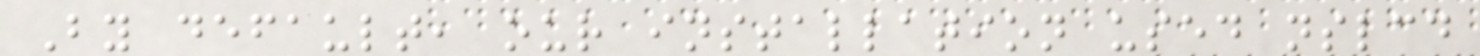By default, our installation used nslcd
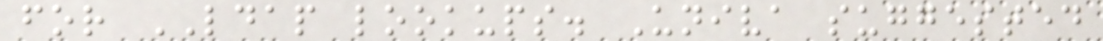for LDAP lookups. Univa suggested
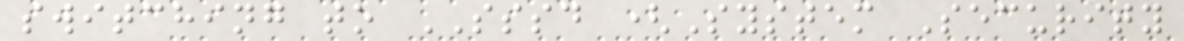switching to SSSD (System Security
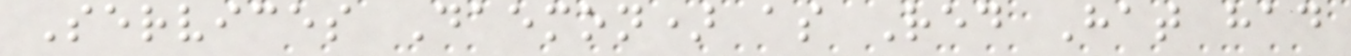Services Daemon) as Red Hat had
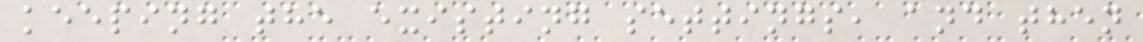keeping the existing settings, and then
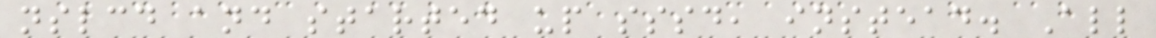nslcd and started up sssd, instead. All
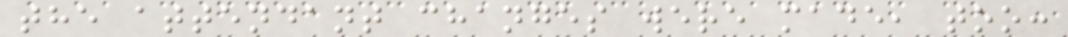the attendant changes were made, too:
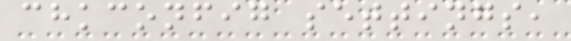chkconfig settings,
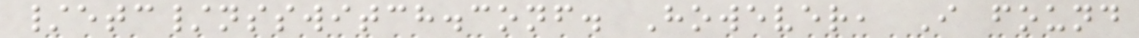/etc/nsswitch.conf. However, I found
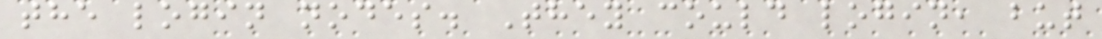the login nodes. They could login, but
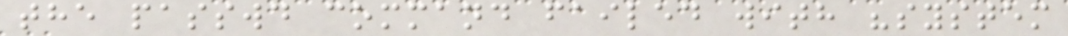the passwd command failed with "system
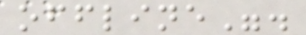offline".
